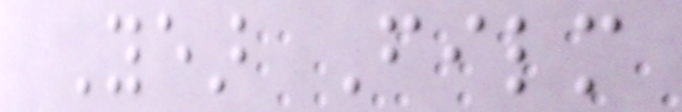Year Film
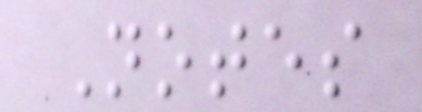Notes
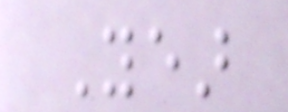Year
